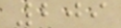209
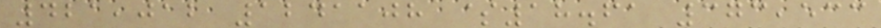421,012 1241108 $18.61 373,533
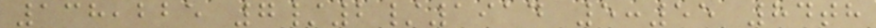138,225 7/2/1914 5:55 84th
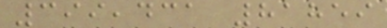399,431 81859
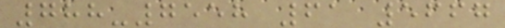788-7558 61 5667
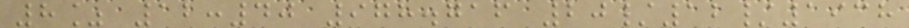8% 12:40 978.716 20/12/1938
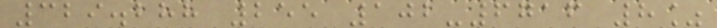329.288 255 102-6716 8%
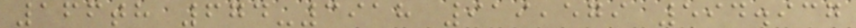166th 674-3918 919,579 594.937
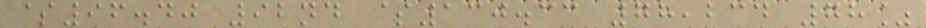$96.40 92nd $130.33 78,234 78%
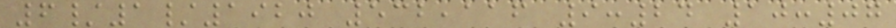6/1/1920 532,116 9:24 10:07
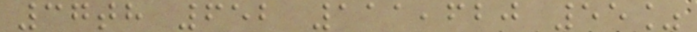37th 652 111,620 55%
